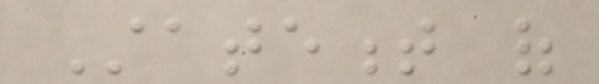Statement of
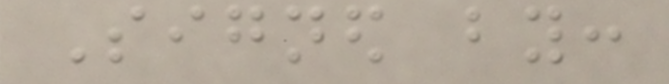Signed by:
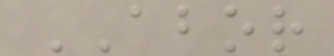ABOR
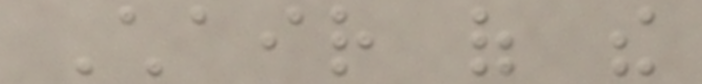Chair of the
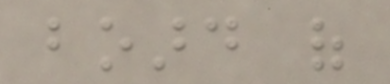board of
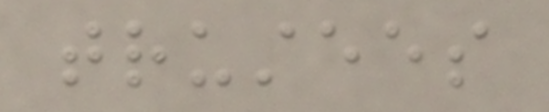trustees
